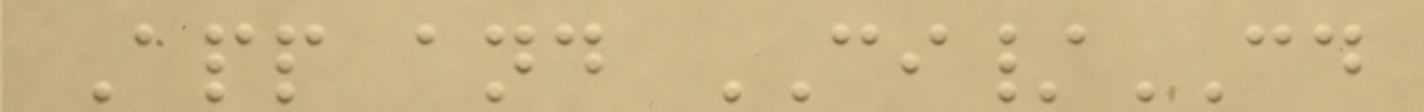App and CI/CD
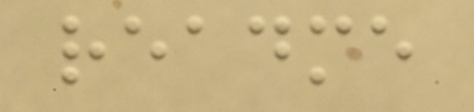readme
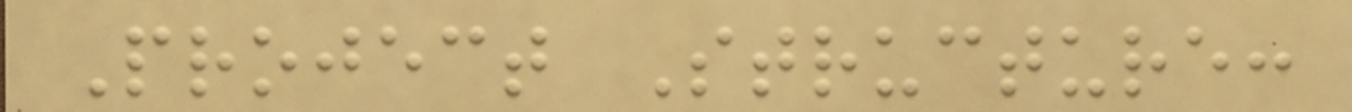Project Structure:
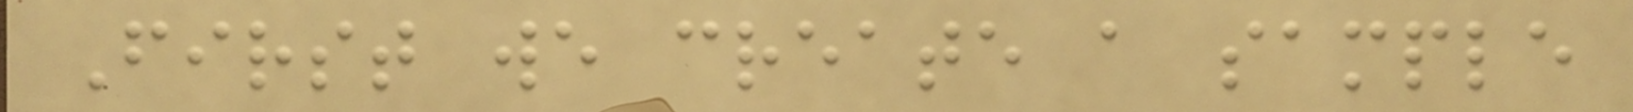First we create a sample
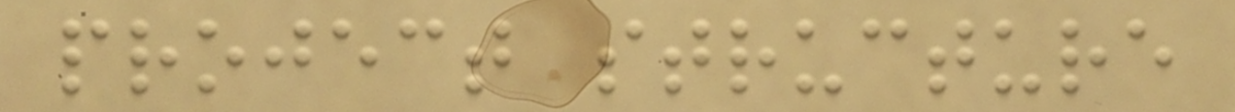project structure
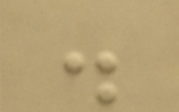.
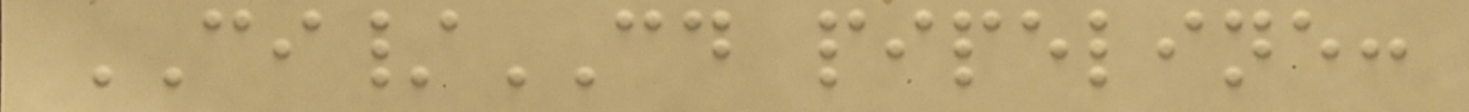CI/CD pipeline:
